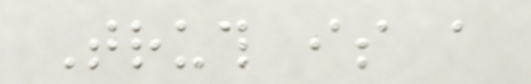Truth is a
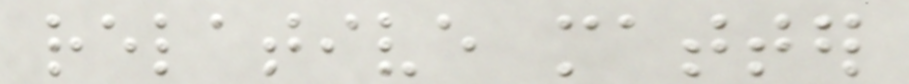relative matter
